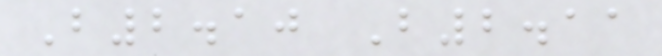B2.10 B2.11
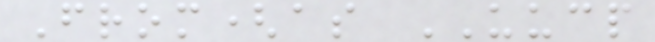From(as UUCP
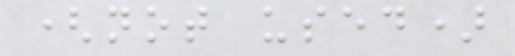(not used)
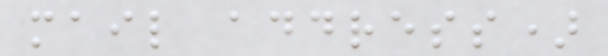mail address)
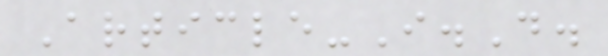Article-I.D.
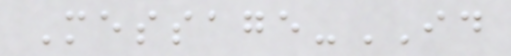Message-ID
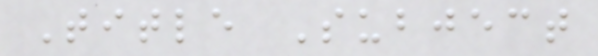Title Subject
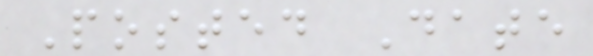Posted Date
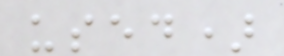used)
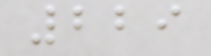229
